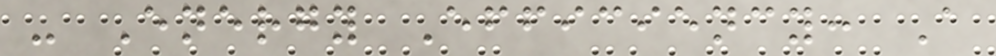- Energy Efficiency: A
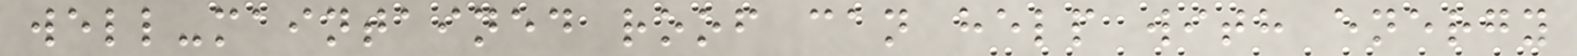well-maintained roof can help with energy
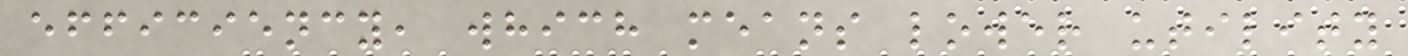efficiency, which means lower utility
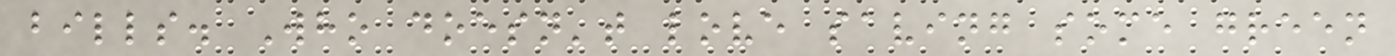bills. Who doesn't love saving some green
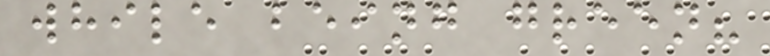while being green?
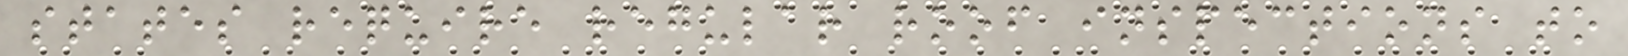states require regular roof inspections to
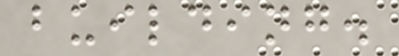building.
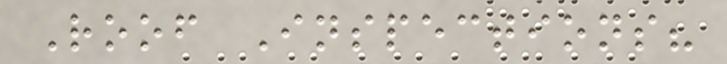Roof Inspections?
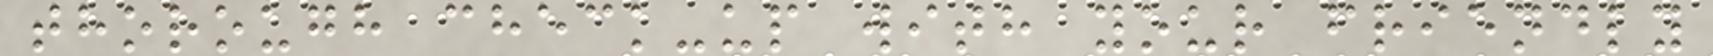thorough check-up with your friendly
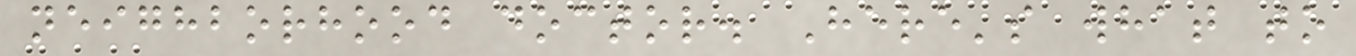neighborhood doctor. Here's what to
